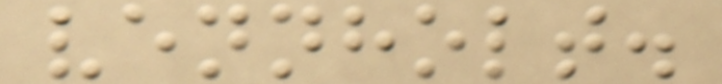vennholt.
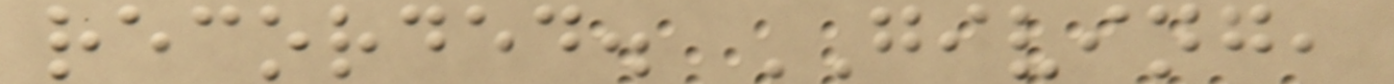recorded. GIVING,
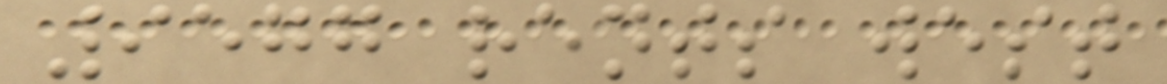9577 rents west
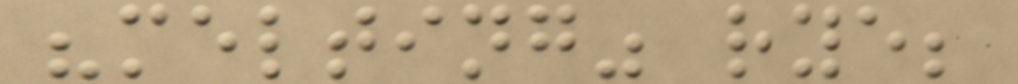"melting" rye;
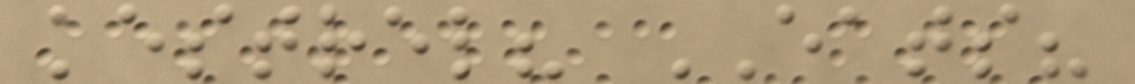kestrel? EATS?
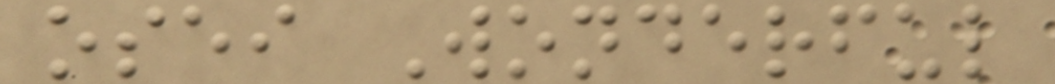osei Wonderful
